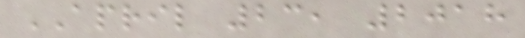APRIL 23, 2018
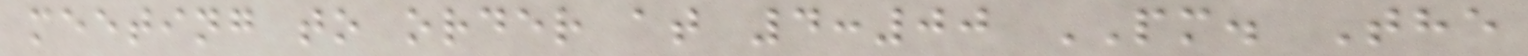meeting to order at 4:00 PM. The
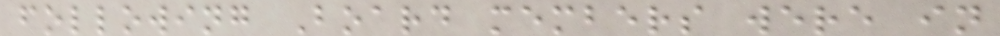following Board members were in
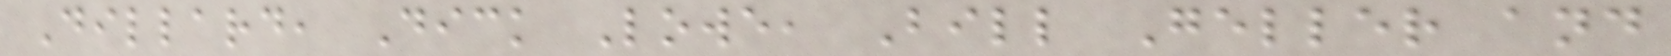Dillard, Dick Lowe, Bill Geller and
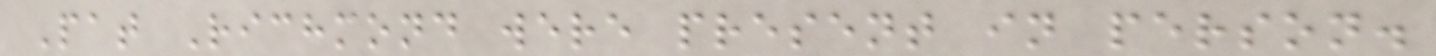Pat Richmond were present in person.
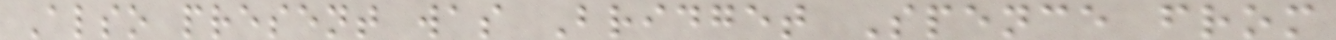Also present was Bridget Spence from
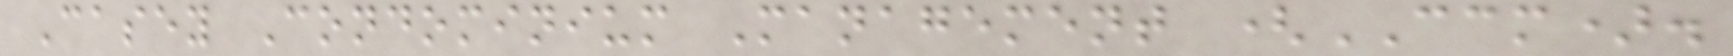Casey Condominium Management (CCM).
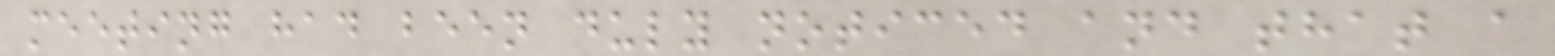meeting had been duly noticed and that a
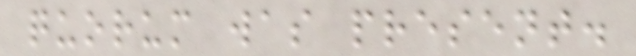quorum was present.
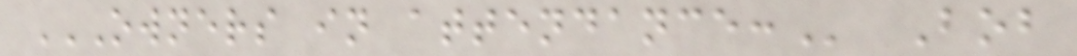OWNERS IN ATTENDANCE: Bob
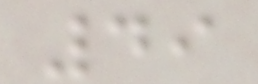49
